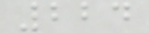224
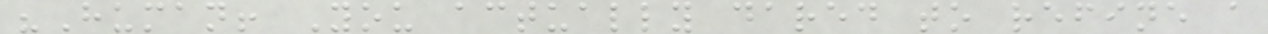"Human! You actually dared to refine a
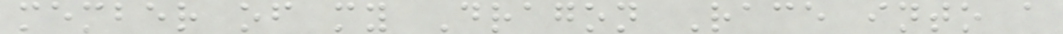member of my Dragon Race into a
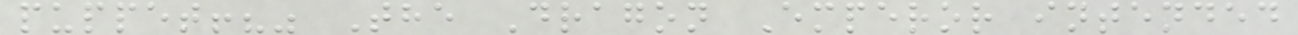puppet!?" The Dragon Emperor intended
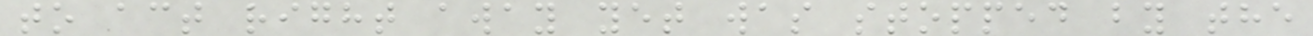to act right away yet was stopped by the
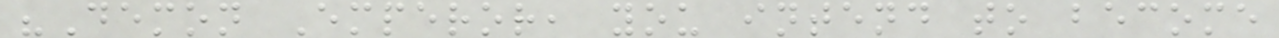"Demon Emperor, you intend to become
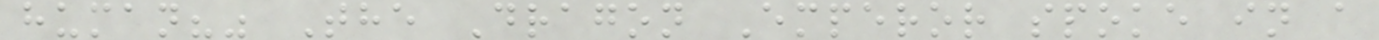human?" The Dragon Emperor spoke in a
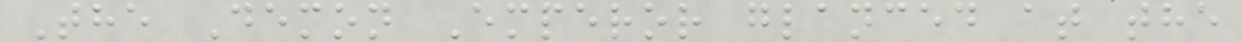The Demon Emperor glanced at the
